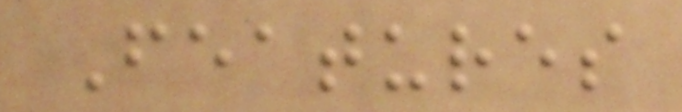Features
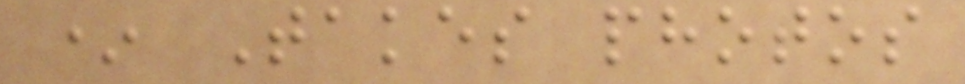* Takes photos
